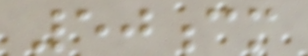50cm
